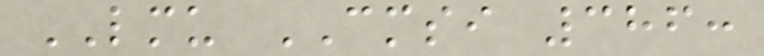LMU CMSI 386:
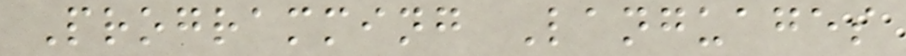Programming Languages
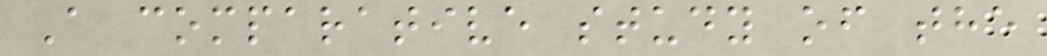A comparative study of the
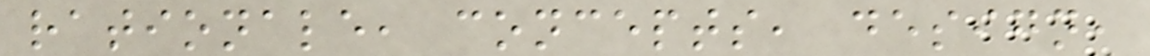rationale, concepts, design,
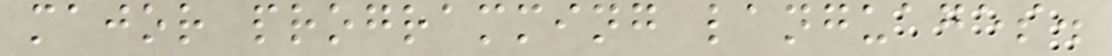major programming languages.
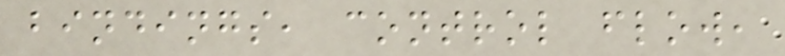bindings, control flow,
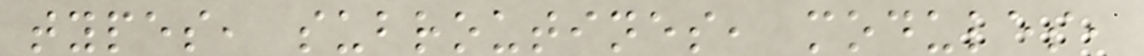types, subroutines, modules,
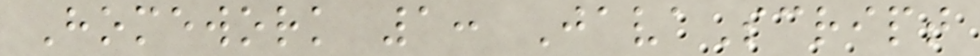Homework 1: JavaScript
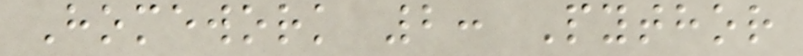Homework 2: Pythor
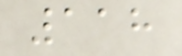118
